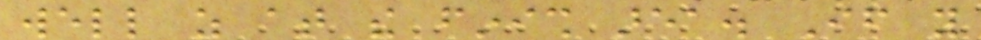well as at the finish area. If you
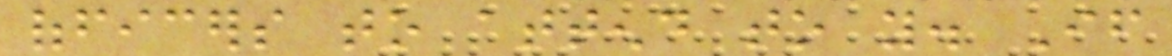officers to attend to you. If
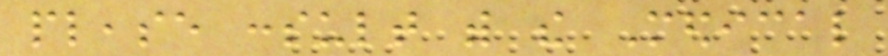please consult with the Medical
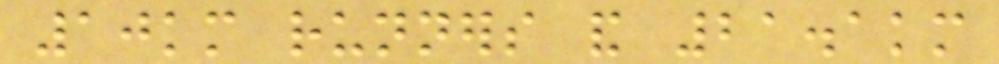10km runners and 21.1km
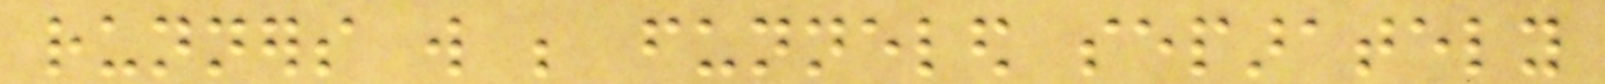runners will be funneled separately
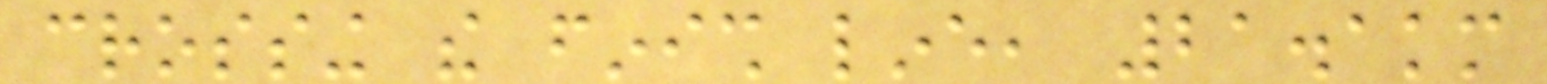crossing the finish line, 21.1km
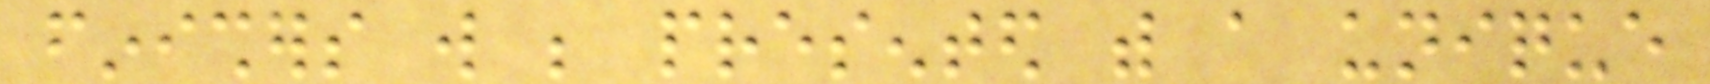finishers will be presented with a unique
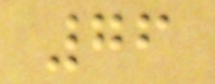76
